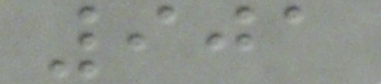901
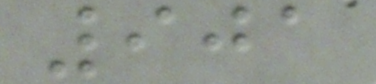901
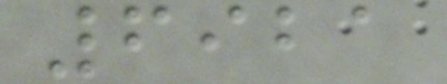6921
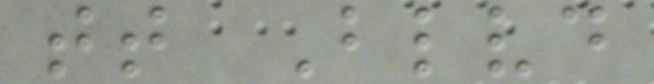tt Blvd
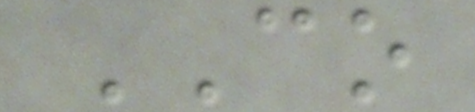CO
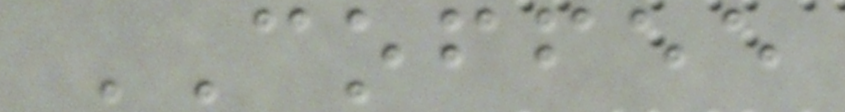COFFEE
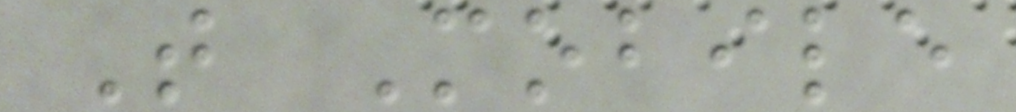T Mobile
